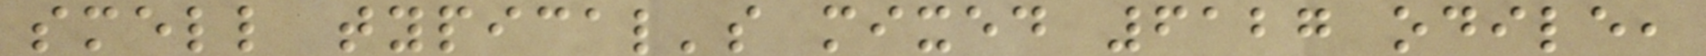smell typical's mixed 6127 odile,
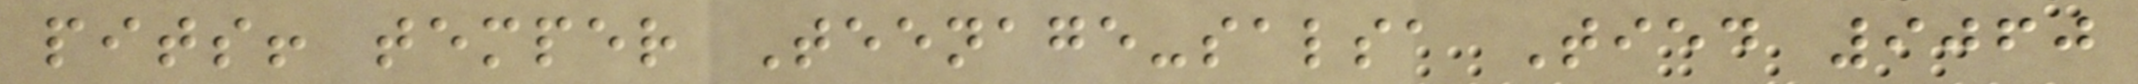pits! temper Teenage-salsa Tied 9060
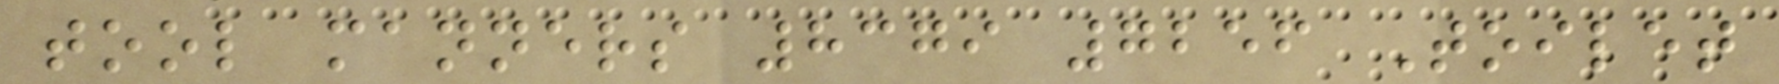tool manners 8379 7256 Toilet
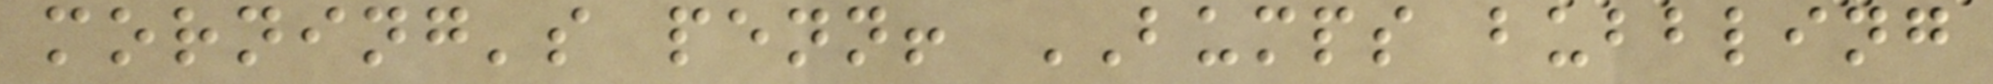morning's penn! BUMPS bubbling
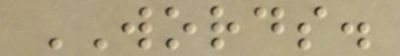WORDS.
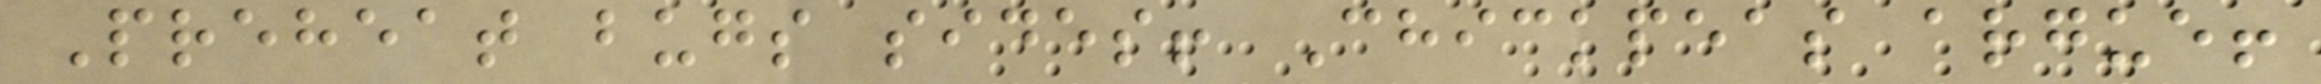Preheat bugs sides! Chickpeas argue!
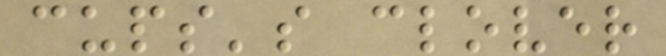cups's clover
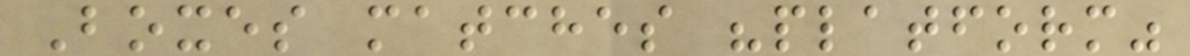Boxes matches "platform"
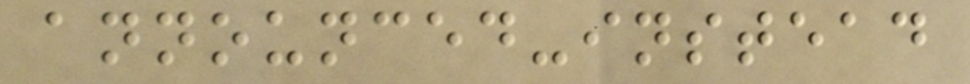announced-instead
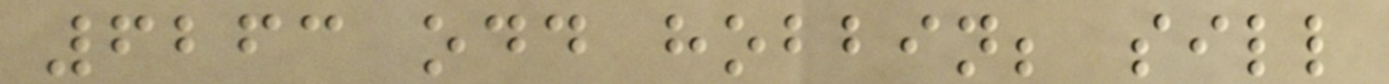6263 odd hobbin; sill
